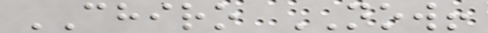CHIRO NOW!
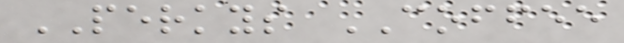PERKYS COFFEE
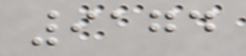9174
